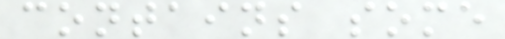contains some
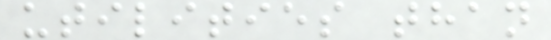utilities than
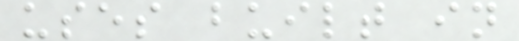uses built in
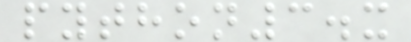python3.x
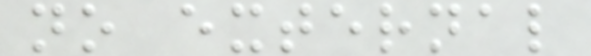no external
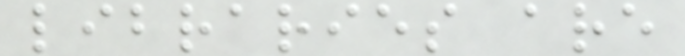libraries are
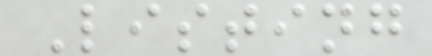Listing
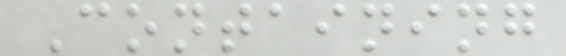Containing
